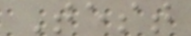Test
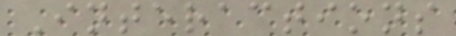Interactions
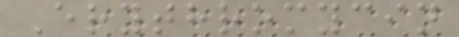Erythromycin
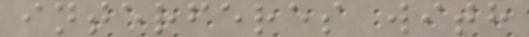interferes with
